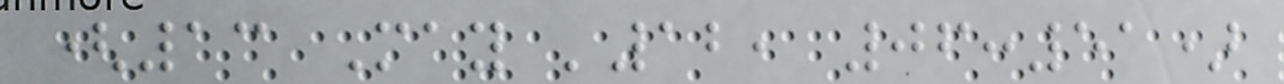(13 May '12, 06:51)
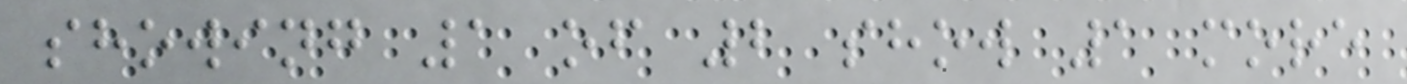showing 1 of 2 show 1 more
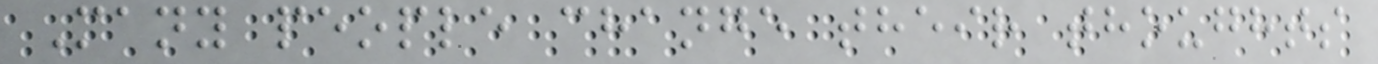Many people change their thoughts
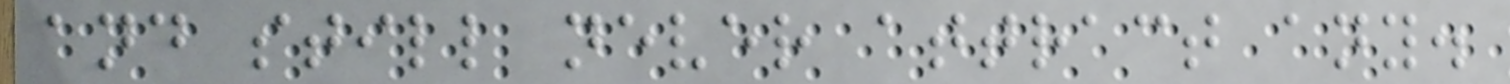and still never attract any.
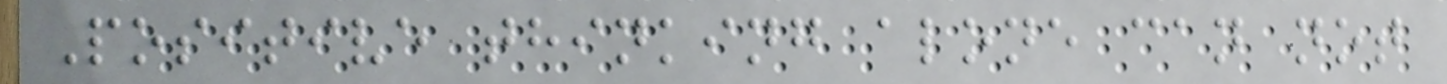Positive thinking alone can not
